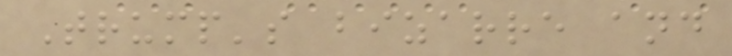Trump's bizarre and
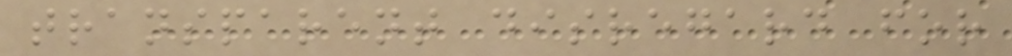transparent disregard for
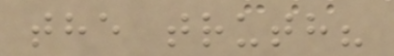the truth?
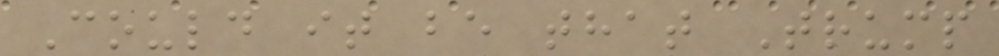Could it be that Trump
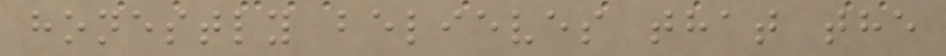honestly believes that the
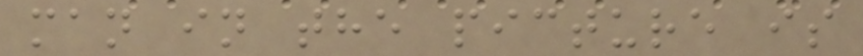man in the picture is
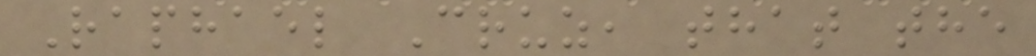Raphael Cruz, that the
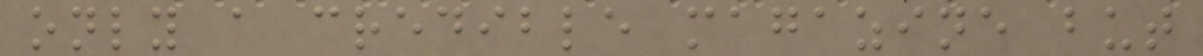only a credible magazine but
